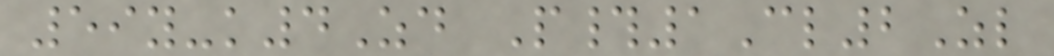59y-k4Zd P#1Cl2Zl
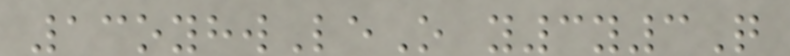13oyhwLeO y3y3Q
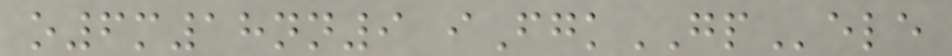o6m18nn9 iFgkGPele
